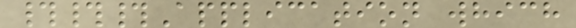###Application which
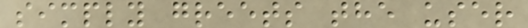simply greets the user
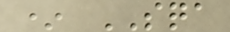* SQA
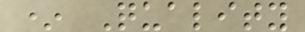* Quality
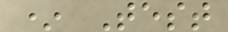* Test
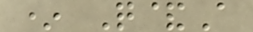* Q&A
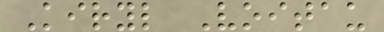Kiryl Voitau
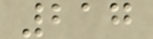217
